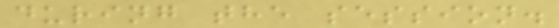during the session.
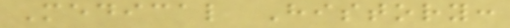Medical History:
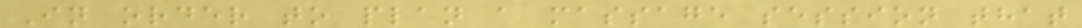In order to plan a massage session that
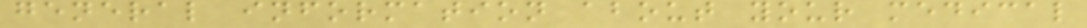general information about your medical
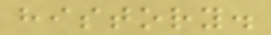history.
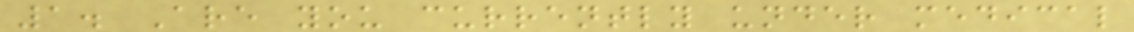1. Are you currently under medical
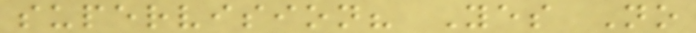supervision? Yes No
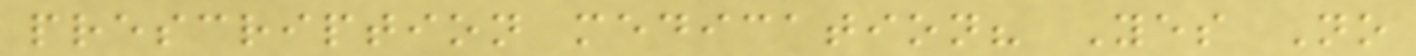prescription medication? Yes No
